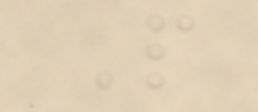People
